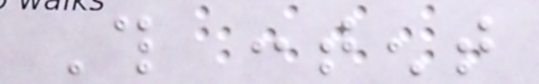This content
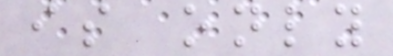is only
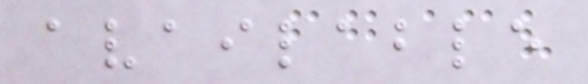available
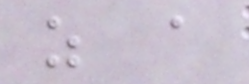as a
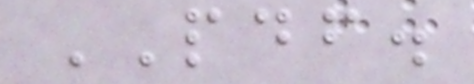PDF.
